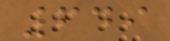649
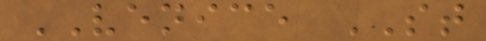VENICE ST
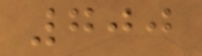700
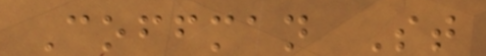Coffman St
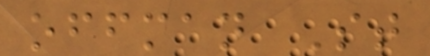offman St
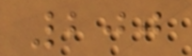200
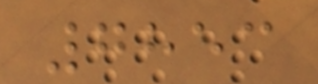7853
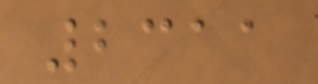2311
